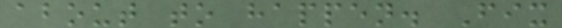about to happen. Fix
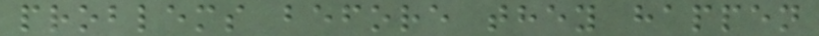problems before they happen
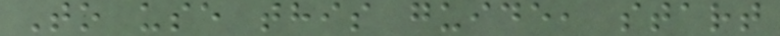To use this guide, start
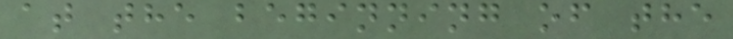at the beginning of the
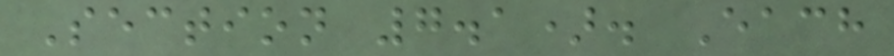Section 7.1). Each
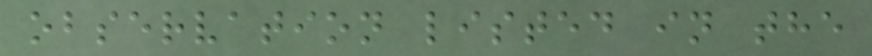observation listed in the
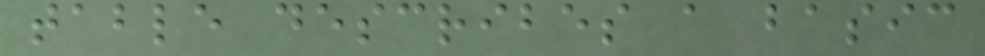table describes a basic
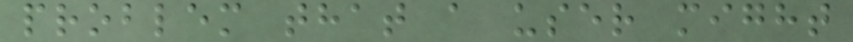problem that a user might
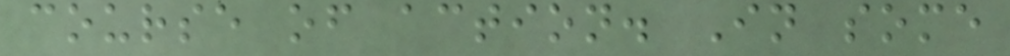course of action. In some
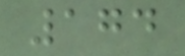174
